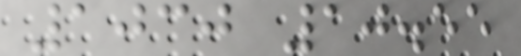1030 10.55
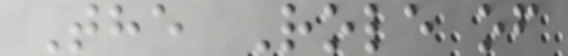The Role of
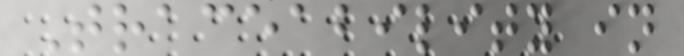Traceability in
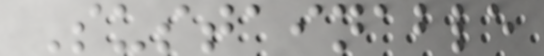Sustainable
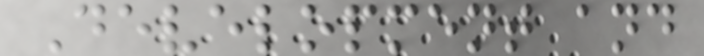Development and
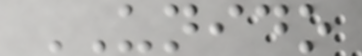UNIDO
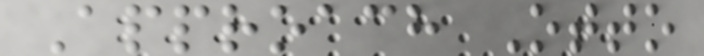Approach Otto
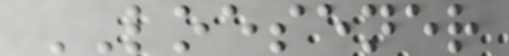LOESENER
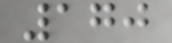170
